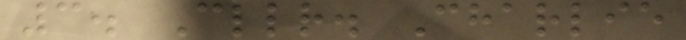3. Cllr. Charlie
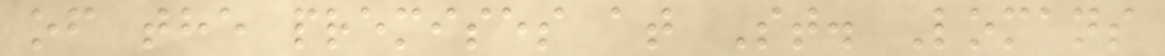of the premises at St. Lomans
